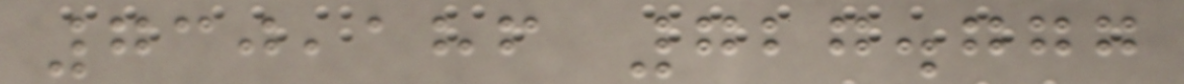730,186 727.777
